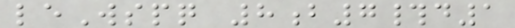leWspq 8b7#d1
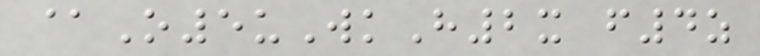@O5uWkH2x f4z
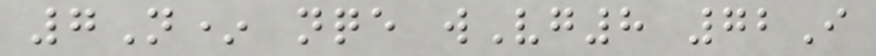7N* nqe wVg8 72I
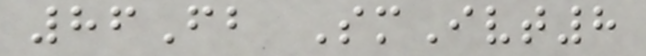86Fb SmIvt8
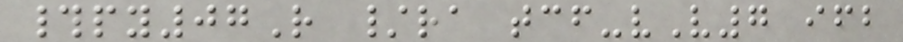#py07R /ra tcf-vV7 ifb
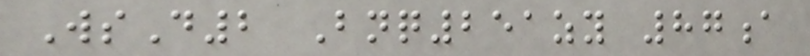WsD2 Bnq251zy 87a
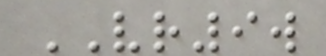VR9w
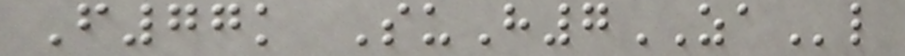F77k SuH7ZAl
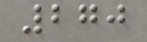270
